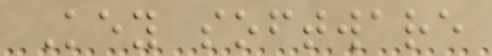Key software
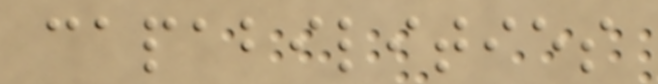capabilities
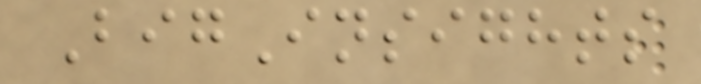BigInsights
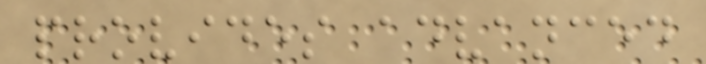provides advanced
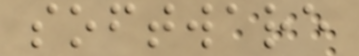software
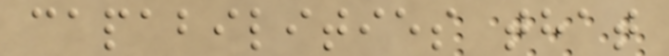capabilities that
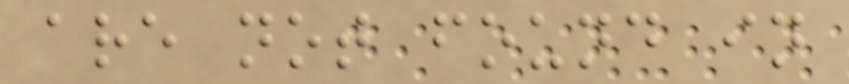are not found in
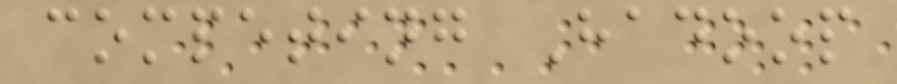competing Hadoop
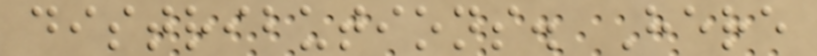distributions. Here
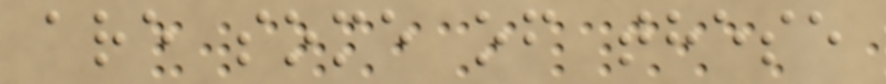are some of these
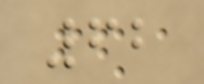62
